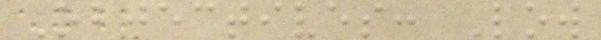Objectives: Low
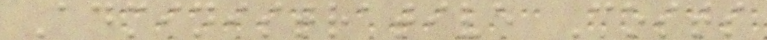Administrative Costs
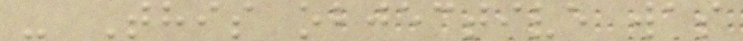- This objective was
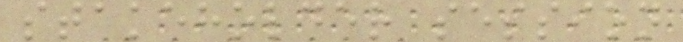stakeholder session
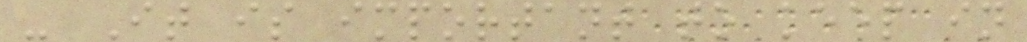- It is important to keep in
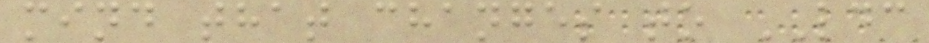mind that changes to LDC
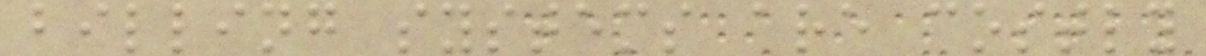billing systems are costly
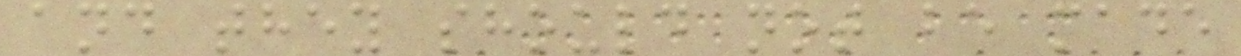and they should not be made
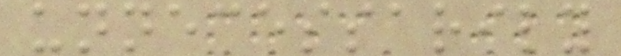unnecessarily
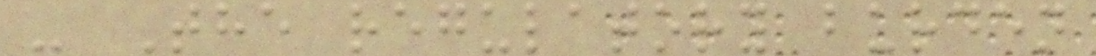- The regulatory burden
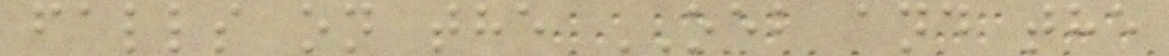falls on the OEB and the
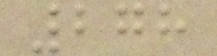278
